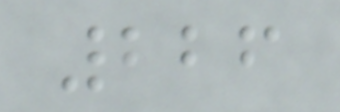226
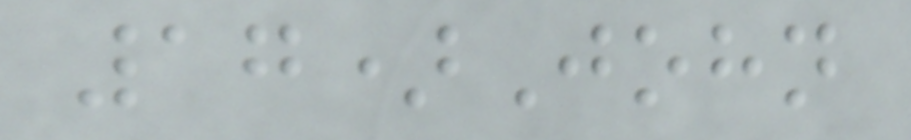17)John
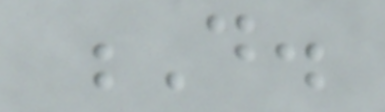D.
